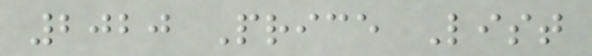2020 Price List
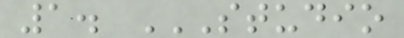1. STUDIO
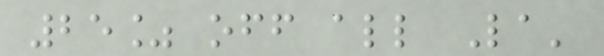25% off all La'
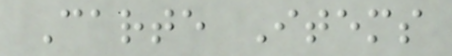Carte Items
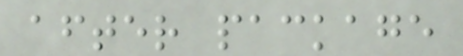after package
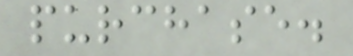purchase.
